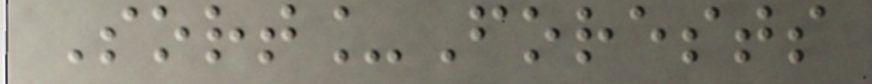Sort_Forests
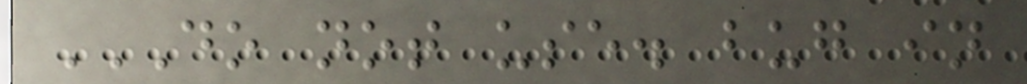DO NOT USE. BUG IN
